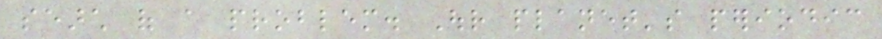search of a problem. Our planet's periodic
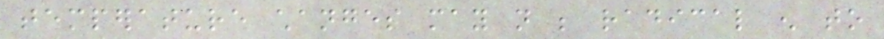temperature changes may not be radical enough to
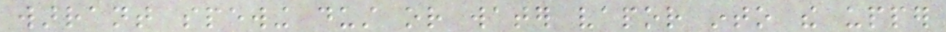warrant spewing dust or water vapor into the upper
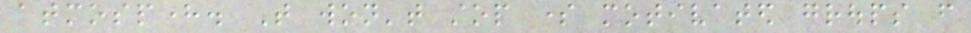atmosphere. That won't stop some motivated groups from
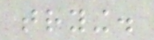trying.
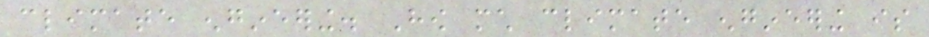climate engineering. How much climate engineering is
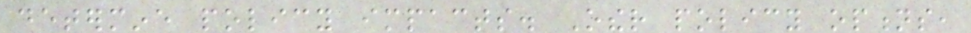determine policy impacts. Other policy options,
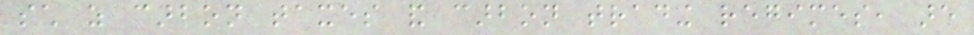such as carbon taxes and carbon trading regimes, are
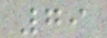79
